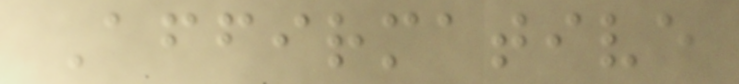Affirmative
